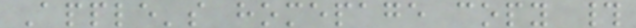Apple's homepage copy #
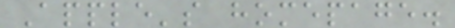Apple's homepage.
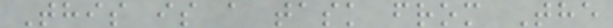This is a task from The
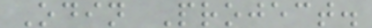Odin Project.
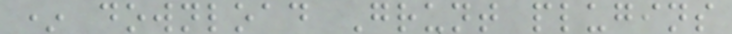* download Grunt plugins
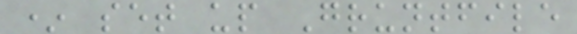* set up Gruntfile
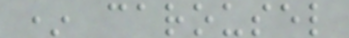* carousel
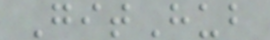GitHub
